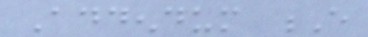Addendum E
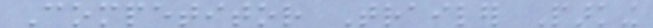Competitor Trailer Parking
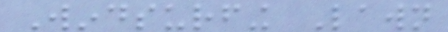Windsurfing Lawn
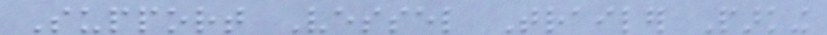Support Vessel Trailer Parking
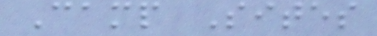Camp Sites
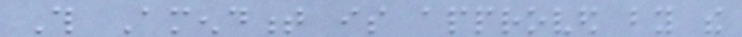This Amendment is approved by the
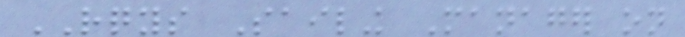RQYS Sailing Manager on
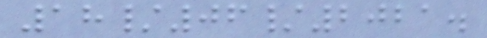18/06/2021.
